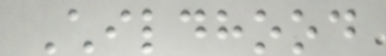Childhood
